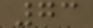73
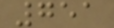751
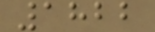1822
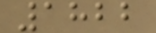1822
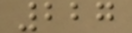227
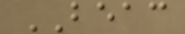BEAC
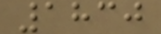1830
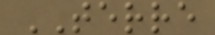TERRE
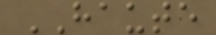HAUTE
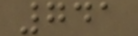741
